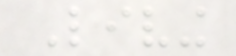Living
